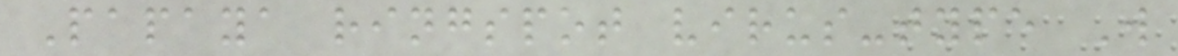Papaya ringspot virus-type W
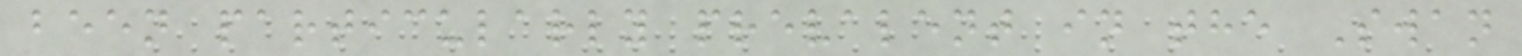been particularly prevalent in the Swan
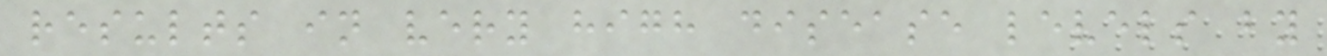results in very high disease levels by
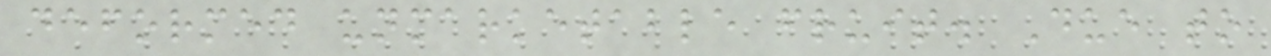deformed unmarketable fruit. Due to
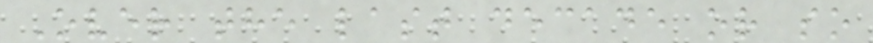Over the last decade or so
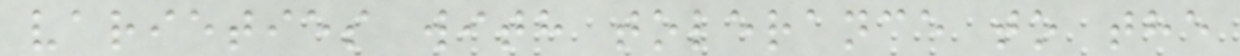varieties with tolerance to the
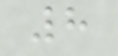8
